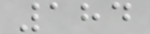184
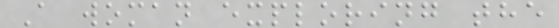A woman exploring the
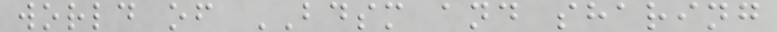world of BDSM and sharing
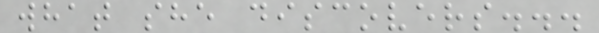what she discovers...
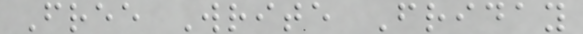Free Write Friday
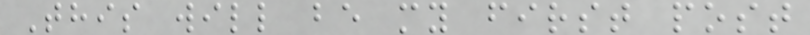This will be my first post
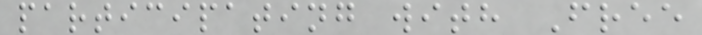participating with Free
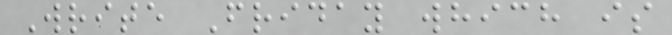Write Friday which is
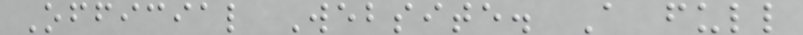Official Website. A full
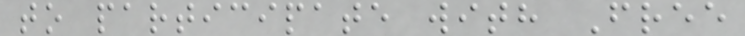to participate with Free
